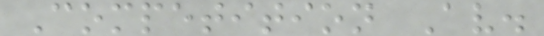Competition Av.
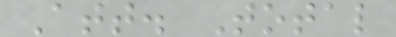Att. Total
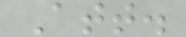Att.
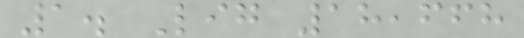1. Lig 18,668
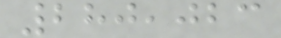280,023
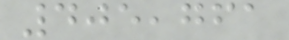405,761
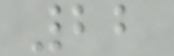22
